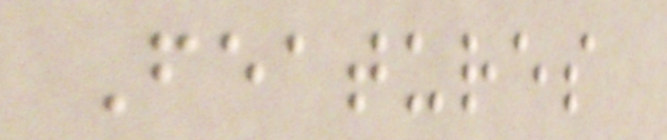Features
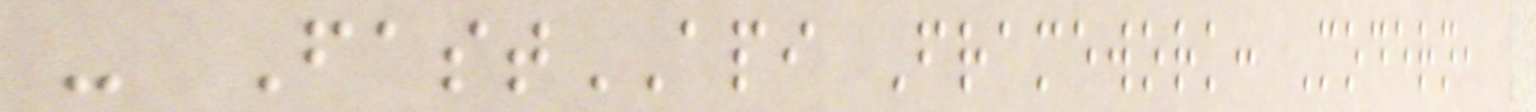- FastAPI Framework: Modern,
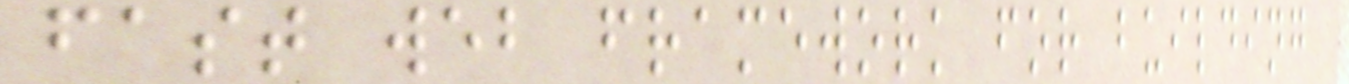fast web framework for building
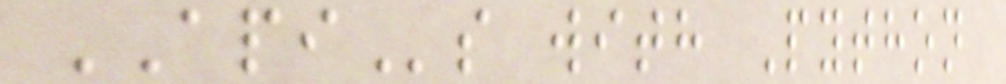APIs with Python
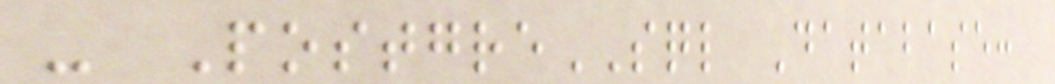- PostgreSQL Database:
